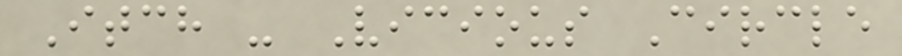Itch - Vicious Circle
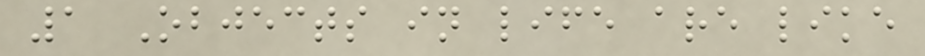1 Objects in life are like
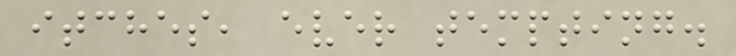itches, ever tempting.
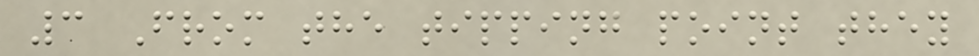3 From the tipping point they
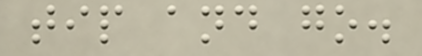tip and go.
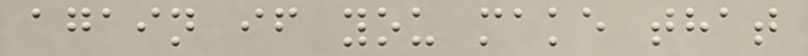again if you make that
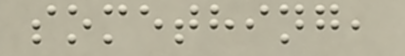something,
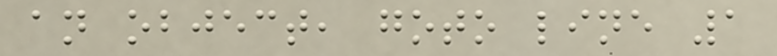an object, goto line 1
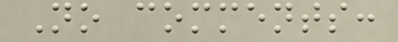No comments:
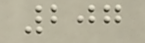207
